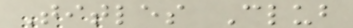Titles Club
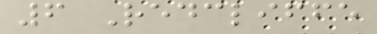6 Redcliffe
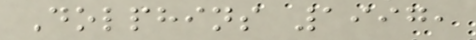Dolphins 1997,
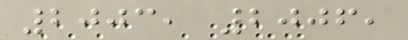2003, 2006,
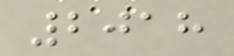2018
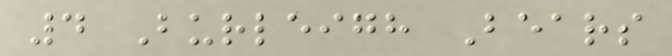4 Burleigh Bears
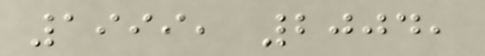1999, 2004,
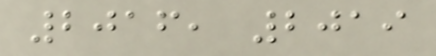2016, 2019
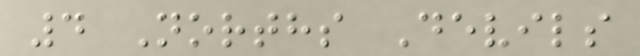4 Norths Devils
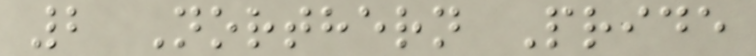2 Northern Pride
